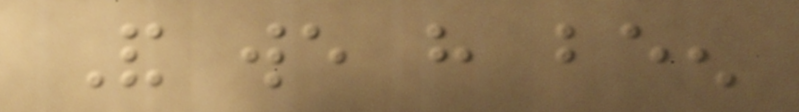And we have been
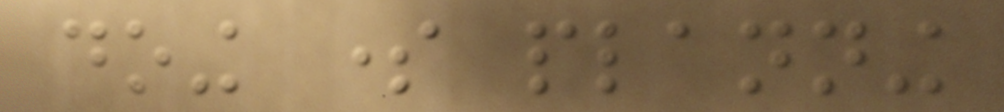doing some planning
